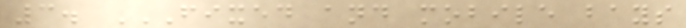3. FIXED AND MOBILE BAYS
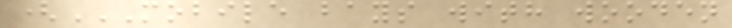(MOBILE BAYS WITH WOODEN
